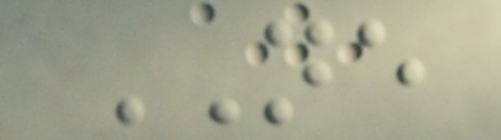NE
